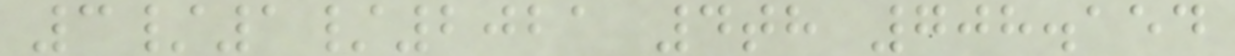3/1/2021 4th 708.154
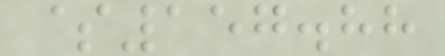$157.88
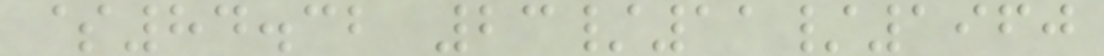$84.32 23/11/1960
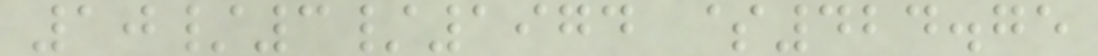10/3/1974 $424.75
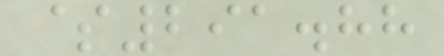$291.88
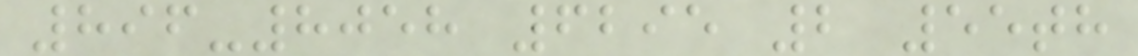896-8058 6295 2 55th
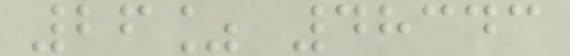26% 48343
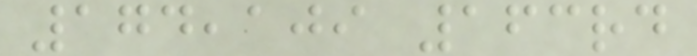174,109 163rd
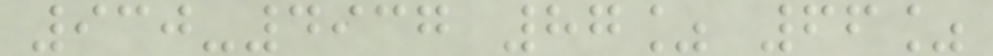930-4937 87% 66%
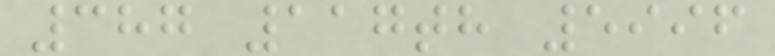387 117th 5996
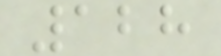128
